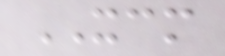XCM
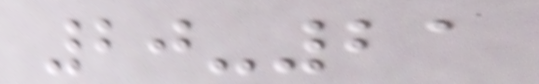20-21
